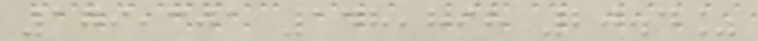179,301 148,898 20.4%
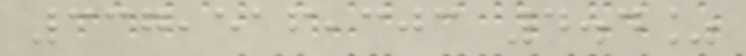337,516,303 4.4%
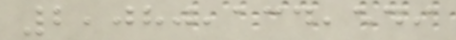2,080,134,549
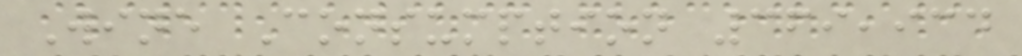Wine Consumption 369,934
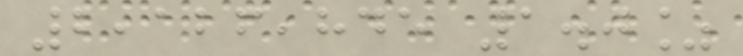2,126,845 1.0%
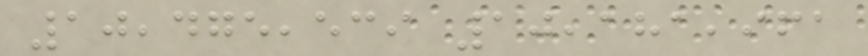10,475,539 10,181,961
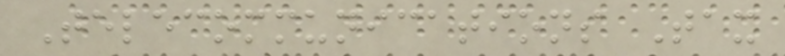Telecommunications Tax
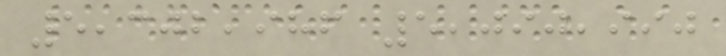5,302,986 5,090,990
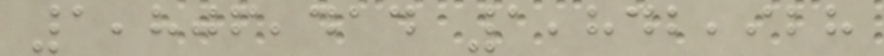1,806,414 1,842,928
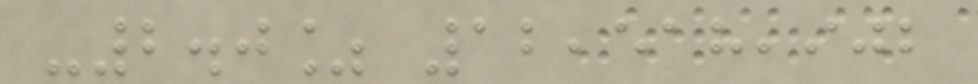-2.0% 12,518,902
